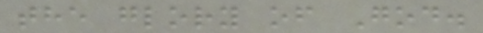the glory of God.
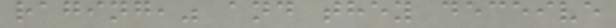raging," and they deceive
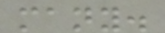many.
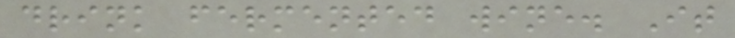drink fermented wine. It
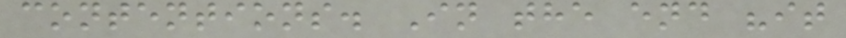contentions. In the end "it
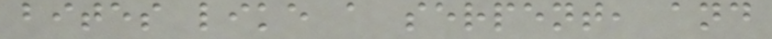bites like a serpent, and
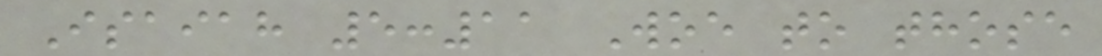Isaiah 5:11 Woe to those
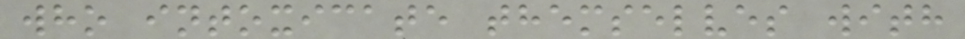who intoxicate themselves with
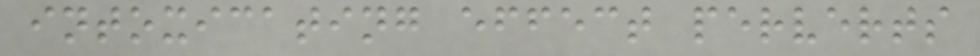intoxicating effect perverts
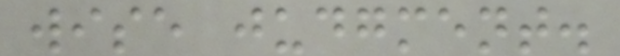wise judgment.
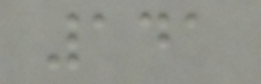141
